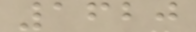1620
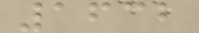1632
